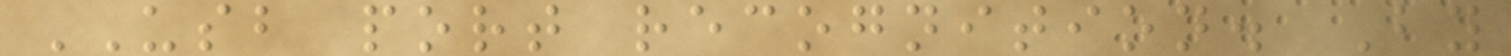USB port recognition. By
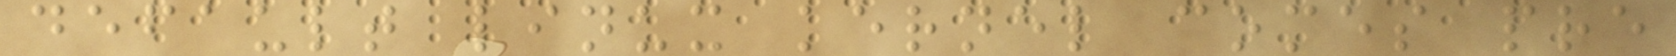default linux kernel comes pre
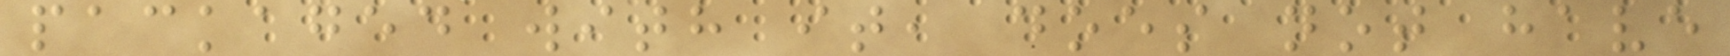packaged with it, does not have
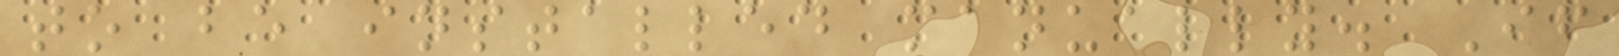to be installed manually. If
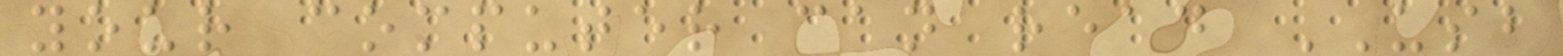your computer can read USB
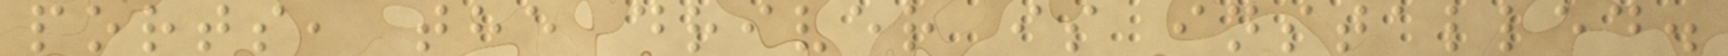ports, the driver is installed.
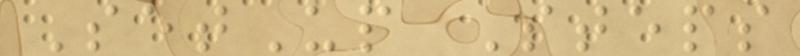SetUp Steps
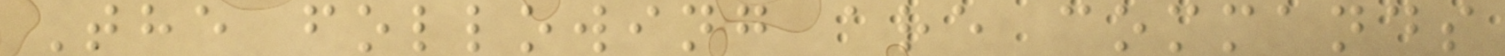The following are commands
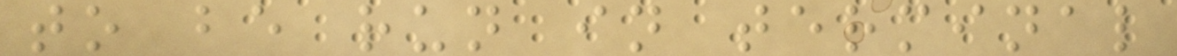to be run in terminal
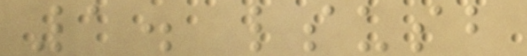1. lsusb
